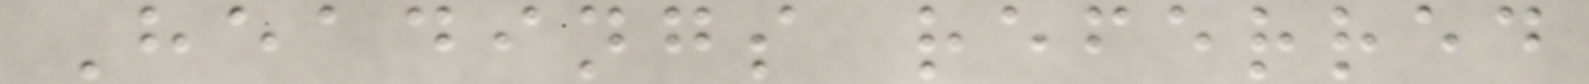Headings referred
